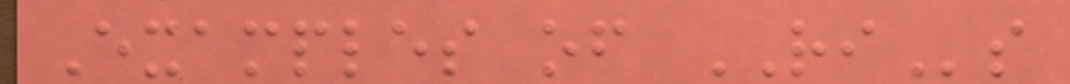Examples of RIs
